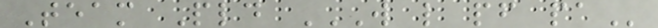Team Pld W L PF PA
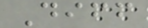Diff
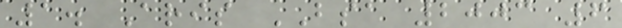1. Aris BSA 2003 6
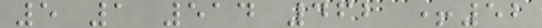5 1 514 462 +52
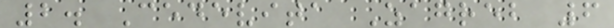2. Cedevita Zagreb 6
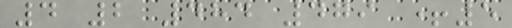4 2 484 479 +5
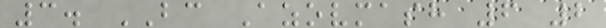3. BC Azovmash 6 2
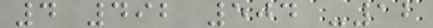4 492 504 -12
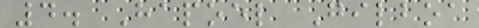4. Hapoel Gilboa
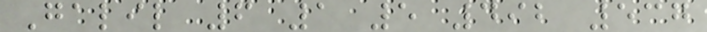Galil 6 1 5 492 537
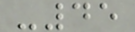-45
